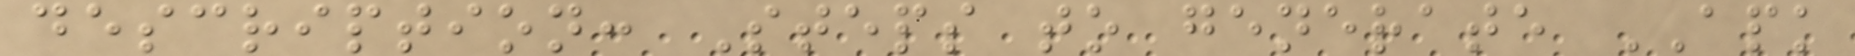description: Steps to generate APK
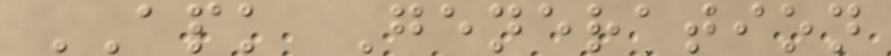APK Generation
